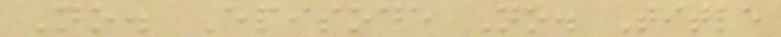No. Episode No. Title
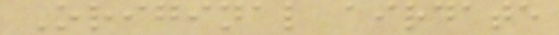Original airdate
